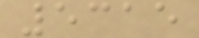5315
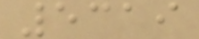5319
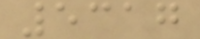5317
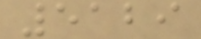5129
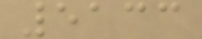5133
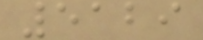5129
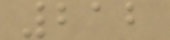212
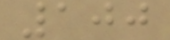100
